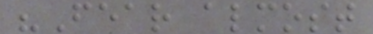"Fear almost
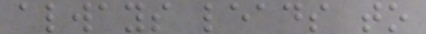always leads to
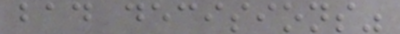bad decisions"
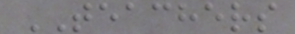TEACHERS
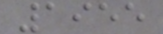1955
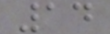14
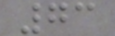73
